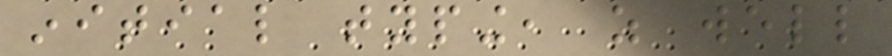initial typing, as well
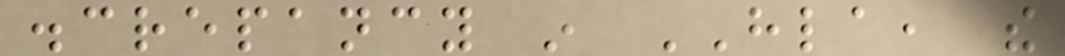discrepancy in HLA, the
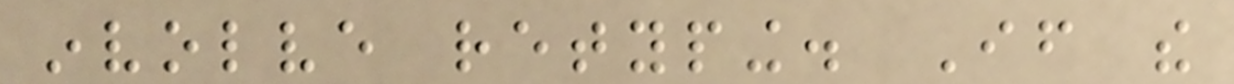involve retyping. If the
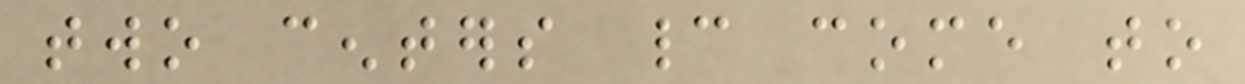two centers cannot come to
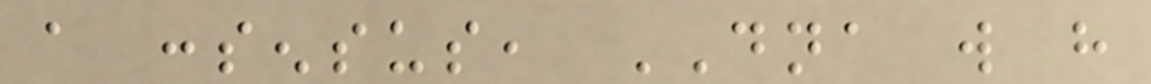a consensus, DNA will have
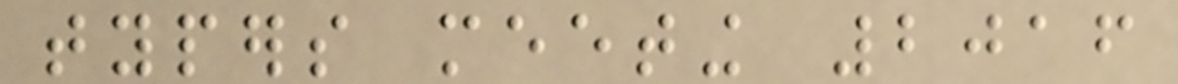typers meeting 2016
